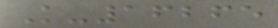K-16265
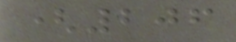(206
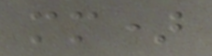mm)
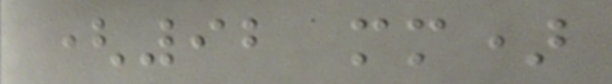(92 mm)
